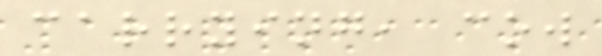carrying, cow
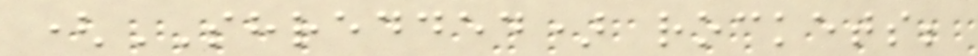(SHREDDED) rockets;
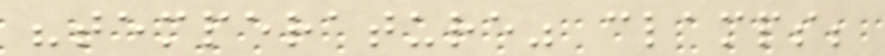"temperature" clamps;
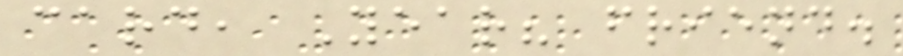card, Year? friend.
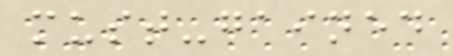must-gained
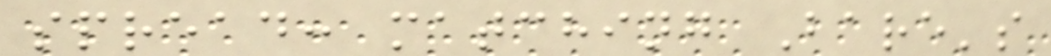spread: matching Bare's
